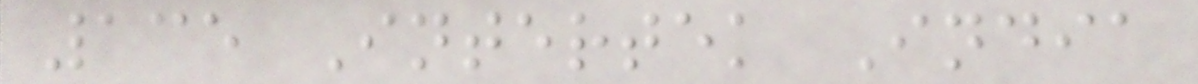135 Intertek India
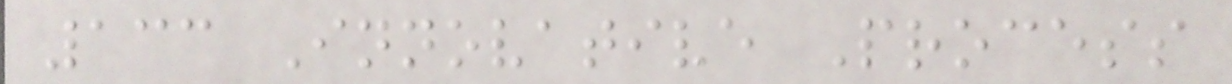133 Innovative Process
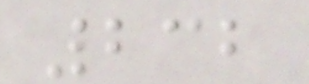232
